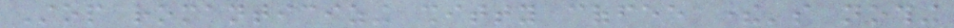Stop romanticizing shitty coffee there's nothing
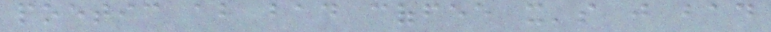poetic about bad coffee it's just bad
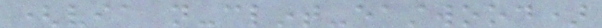(via not-clint-eastwood)
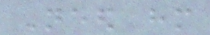Need him
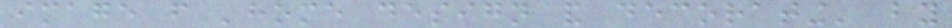image from 'home design and decorating' by
